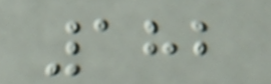182
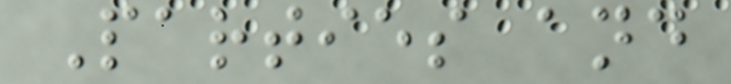Parties and
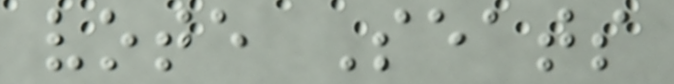vote Seats
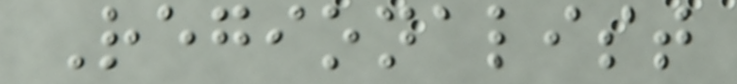Regionalist
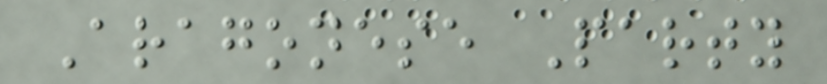Aragonese Party
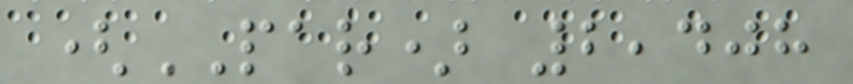(PAR) 2,408
